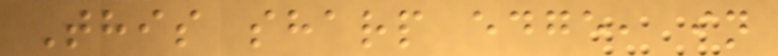This sharp edge, in
